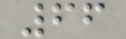66
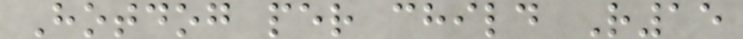Hotdog per child R15
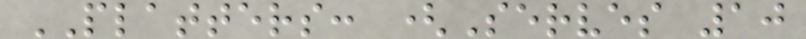PLATTERS: (Serves 10
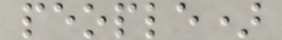people)
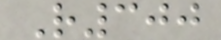R300
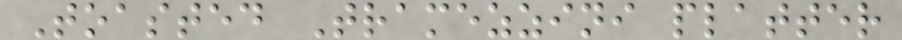Toasted Tramezzini platter
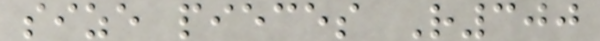size pieces R300
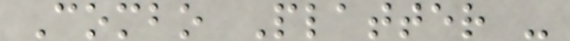Combo Platter -
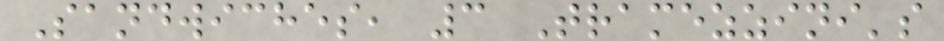Sandwiches, 3 Tramezzini's
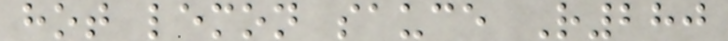hot lemon sauce R280
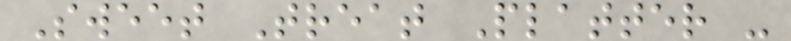Sweet Treat Platter -
